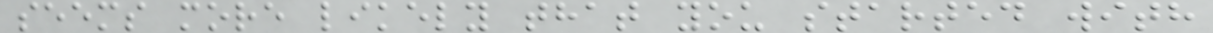seems more likely that you started with
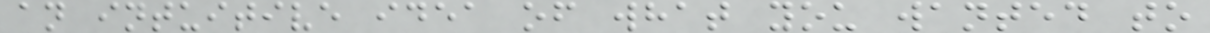an intuitive idea of what you wanted to
